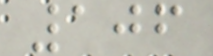106
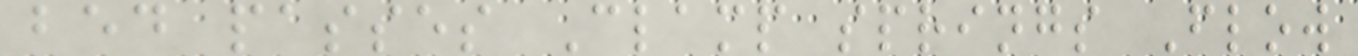bed passes Clamp springs Flow
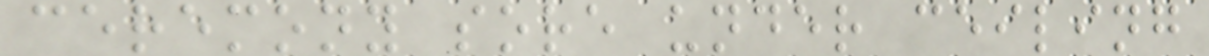ceremony sore under ceiling
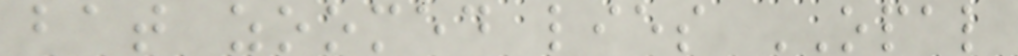bat zoomed lies OPAL
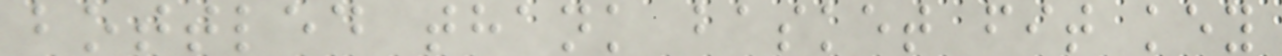bottled thank basket fit key
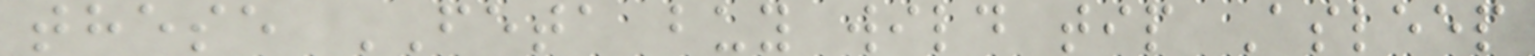these FETA buy wild tip Asleep
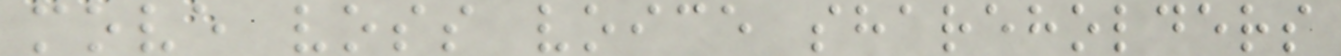move voss voice shareholders
